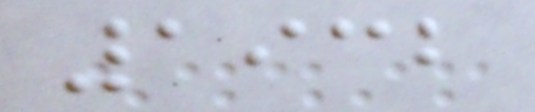1932
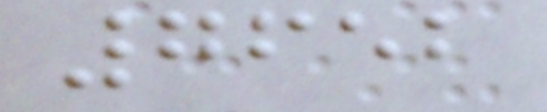7652
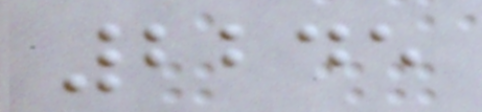2245
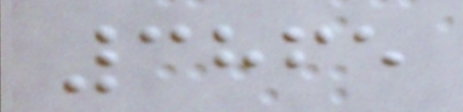3865
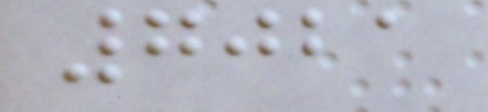7021
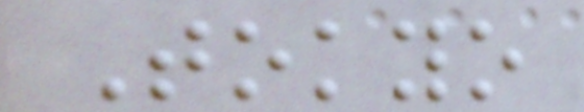Tokyo
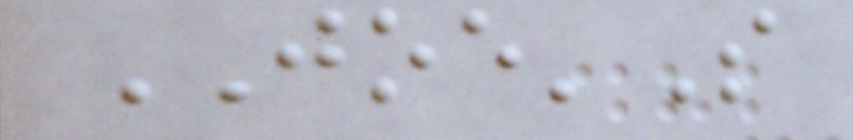JOE'S
